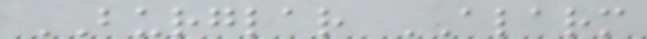BURGLAR ALARM
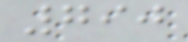790
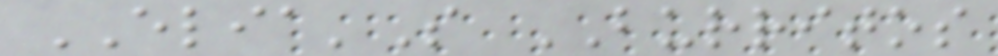ELIA'S BURRITOS
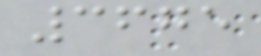3675
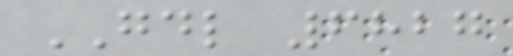GDL 6827
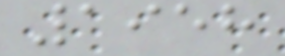1958
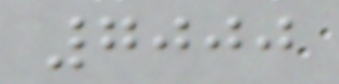7000
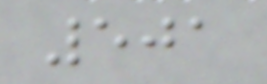501
